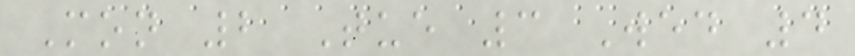Mon 2 Tue 3 Wed 4
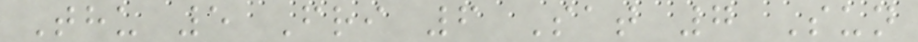Thu 5 Fri 6 Sat 7 Sun
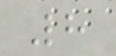8
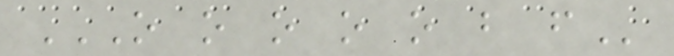O O O O O B F
